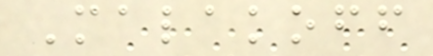Malakoff
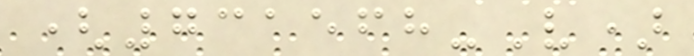(731568-V)
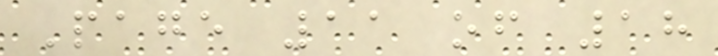Page 11 of 18
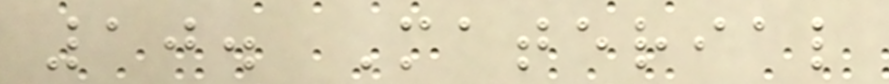10. Material
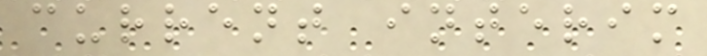current interim
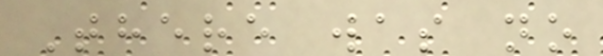There was no
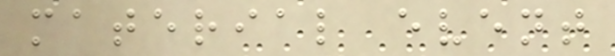material event
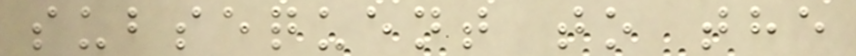subsequent to the
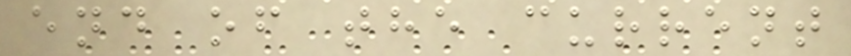end of the current
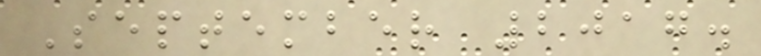September 2017.
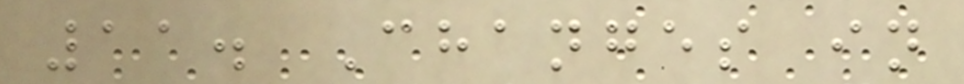11. Changes in
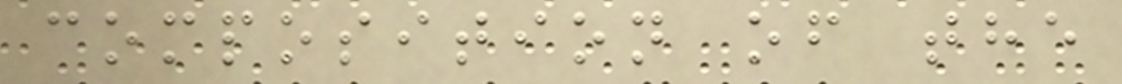composition of the
